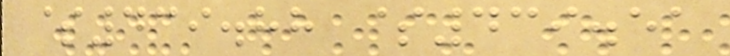$439.88 $439.51
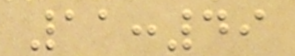11:49
